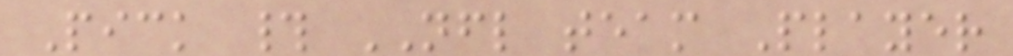Pick # NFL team Player
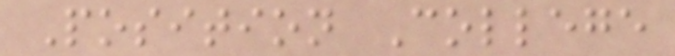Position College
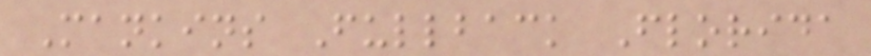Mankins Fullback Florida
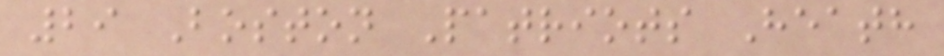29 Boston Patriots Heath
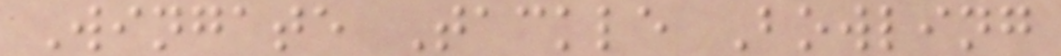Wingate Tackle Bowling
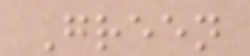Green
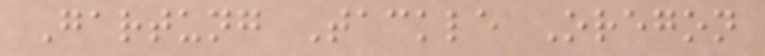Gartung Tackle Oregon
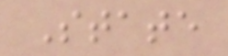State
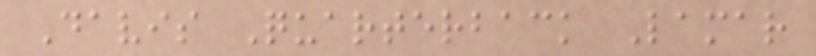Davis Quarterback Lamar
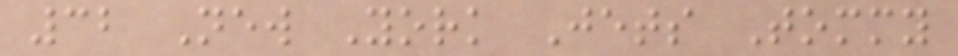32 New York Jets Tommy
